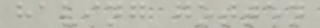having gotten
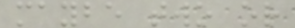maybe two or
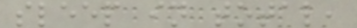sleep in total,
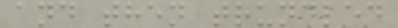and then trundled
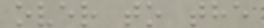over to the
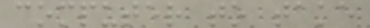computer to take
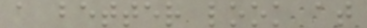a better look at
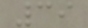39
